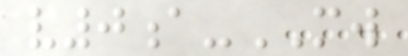v0a-MW
